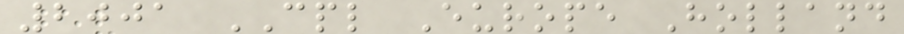2001 CPL Europe Holland
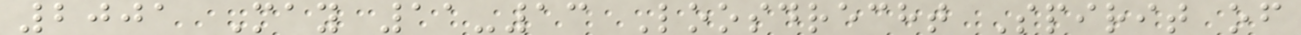2001 May 11-13 Loosdrecht Spirit of
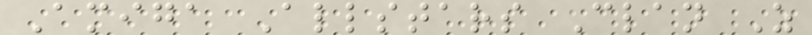Amiga Allstars Clan Z
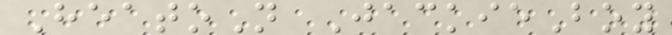HeatoN JackieBoy
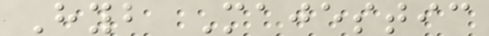Hyb Majestic
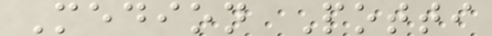Medion Potti
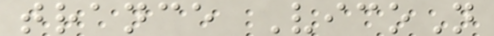trance VicoN
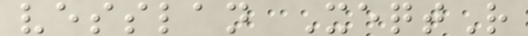vesslan XeqtR
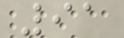91
